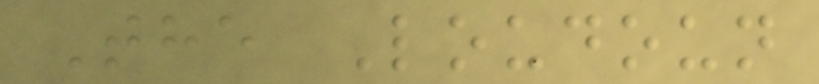The Loudoun
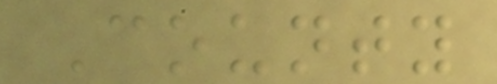County
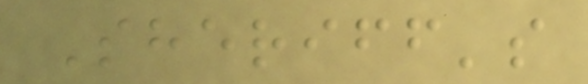Sheriff's
